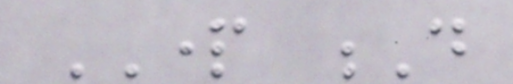PART D
